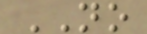NO
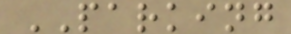PARKING
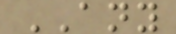ANY
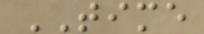TIME
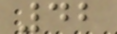42
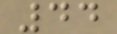44
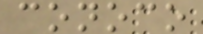conoco
